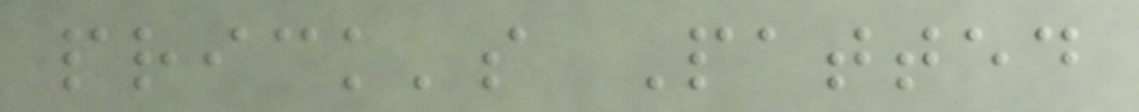prick's Patted
